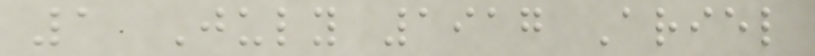1 July 1917 Ariel
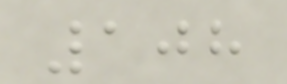108
